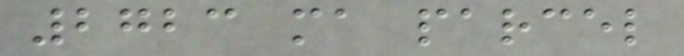2723 ma parcel
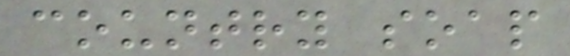country soap
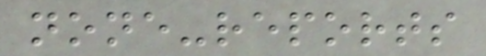none-reports
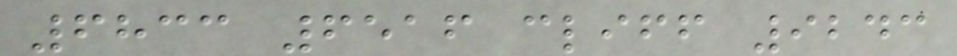6833 6516 cliff 9243
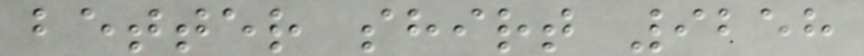better shirt 9258
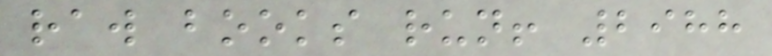raw books run! 2988
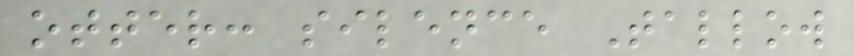otter: silence Tallow
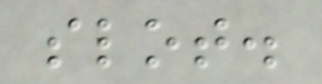slot.
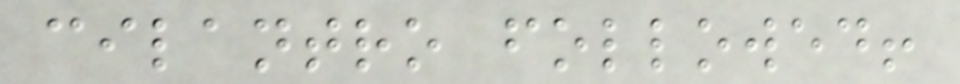cilantro followed!
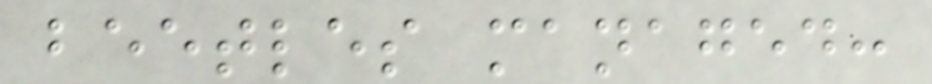beetles managed:
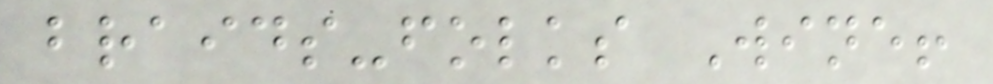braids-folks Wine!
